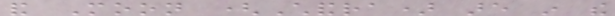and Moon (Chandra) are in the
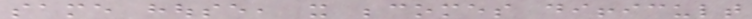same house, it becomes difficult
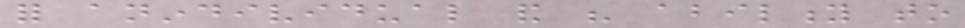for anindividual and his ability to
